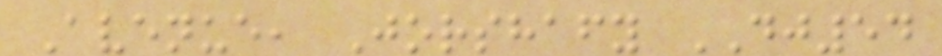Avenue, Jorshafy DJ54
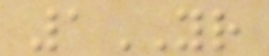1YR
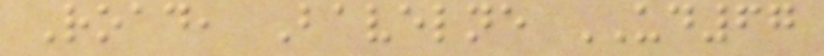Road, Bavelne UD67
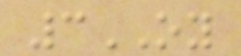3OY
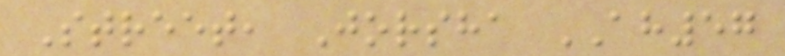Street, Jorsha AH57
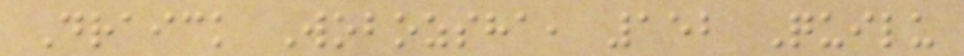Draick Wobozsha, 152 Quilu
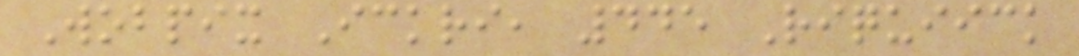Wobpix Ickri, 445 Riquiick
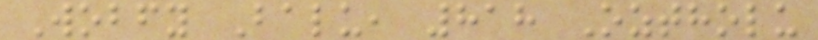Wobfy Balu, 818 Oztholu
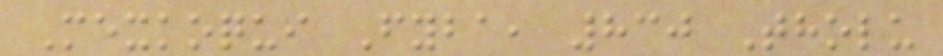Mexkoqui Fyba, 830 Tholu
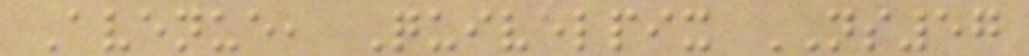Avenue, Quivelpix NS57
